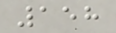158
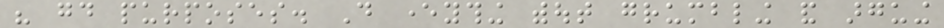his good purposes. Do everything without grumbling and arguing
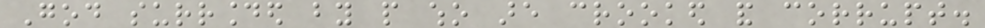God surrounded by people who are crooked and corrupt.
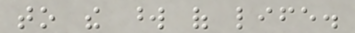to the word of life.
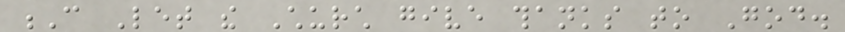C Let the Church give thanks to God.
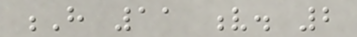H 11 v. 2
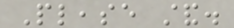Please stand.
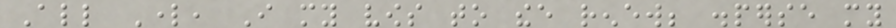All Lord, I my vows to thee renew; disperse my
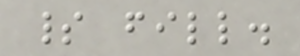spirit fill.
